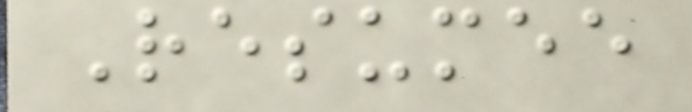Resumee
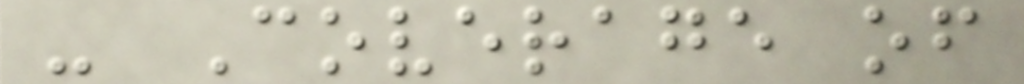- Coverage of
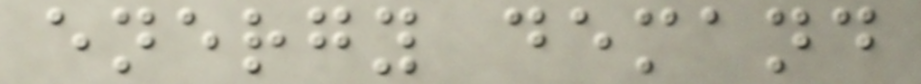energy demand
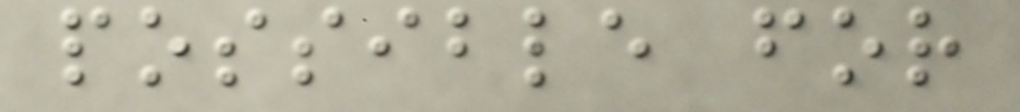possible for
